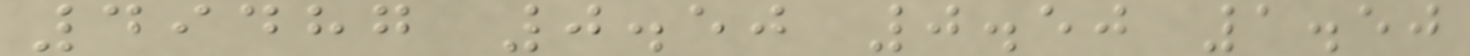49487 0.50 0.50 1.50
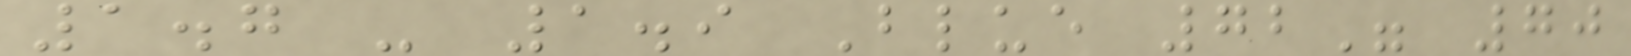1.7 - 1.9 Blue 72" 70
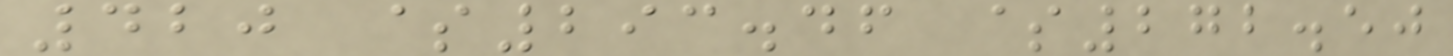420 $293.46 $272.50
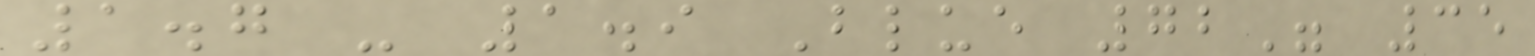1.7 - 1.9 Blue 72" 35
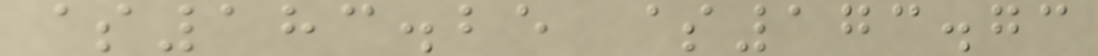$183.25 $173.73
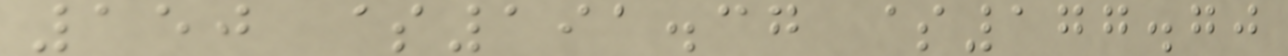150 $191.37 $177.70
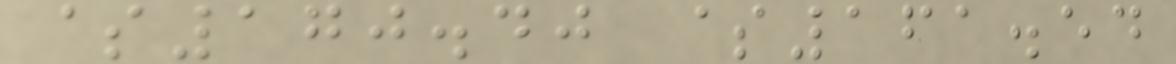$170.40 $161.54
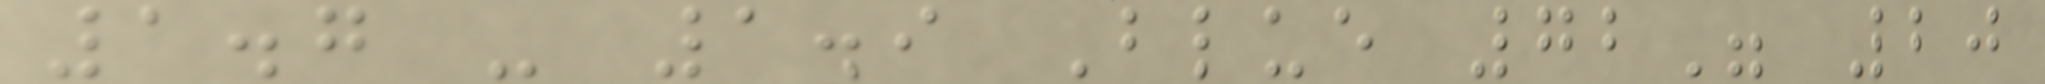1.7 - 1.9 Blue 72" 20
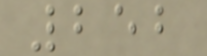252
